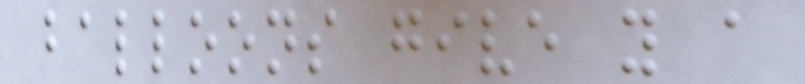balloons give you a
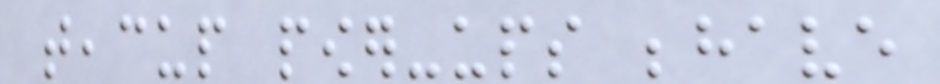teacup power-ups behave
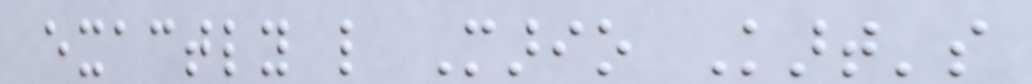exactly like Mario Kart's
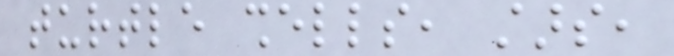turtle shells, stars,
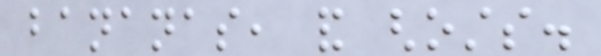bananas, and ghosts.
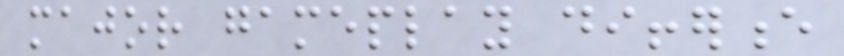major gameplay difference
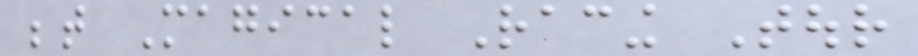between Magical Racing Tour
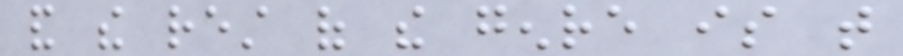and the rest of the genre is that
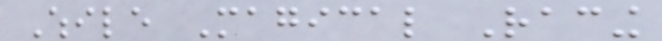While Magical Racing
